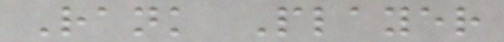Rank Player
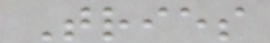Tries
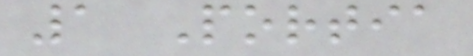1 Portia
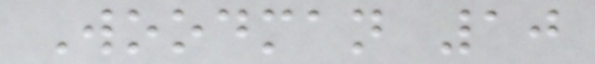Woodman 10
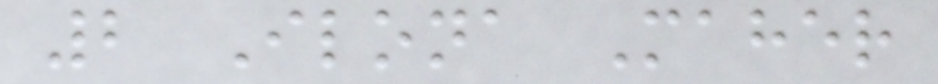2 Ilona Maher
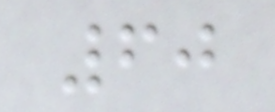60
